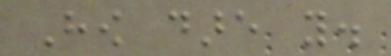How dare you.
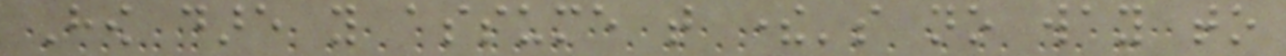How dare you assume that there's no way to
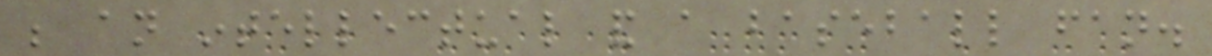be an intellectual and a baseball fan.
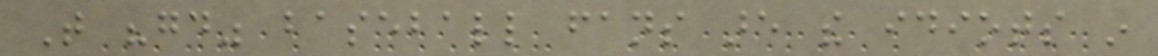That "good" baseball fans are the idiots in
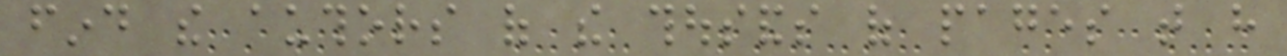find the authors of the thousands of pages that have
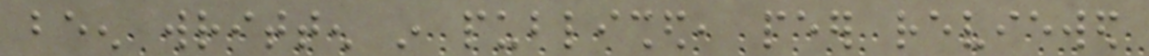been written in published, peer reviewed
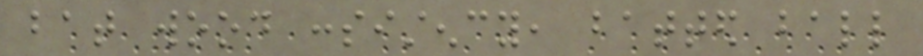bat wood consistency, batted ball
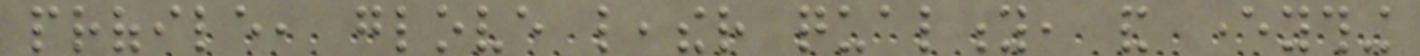profile, glove leather quality, and everything
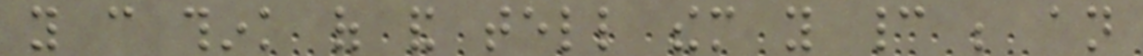you can think of and tell them you cannot be an
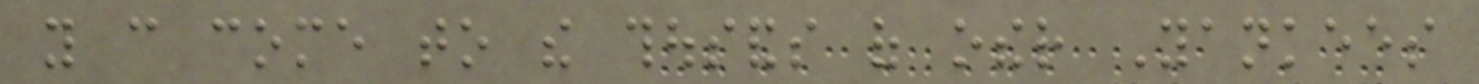you can come to the thousands of other Yankees
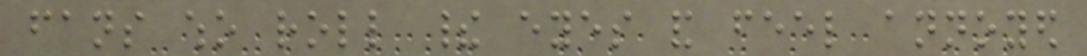fans who roll their eyes and feel annoyed
